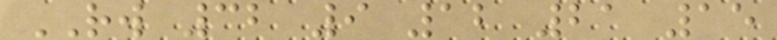RW 32 9 12 21 15
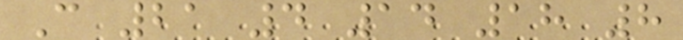C 21 4 14 18 8
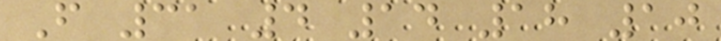F 31 4 14 18 10
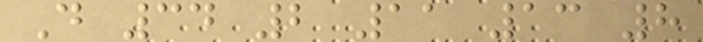D 34 2 11 13 8
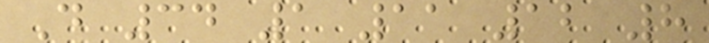D 34 1 11 12 8
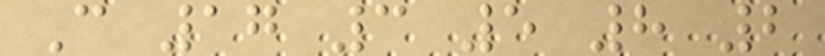C 17 3 5 8 2
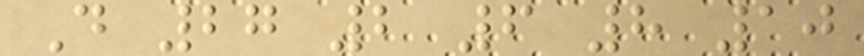D 27 2 6 8 10
